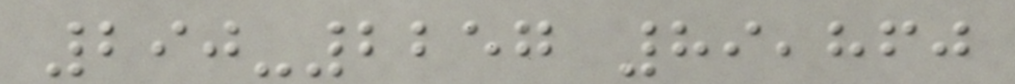290-2257 89,860
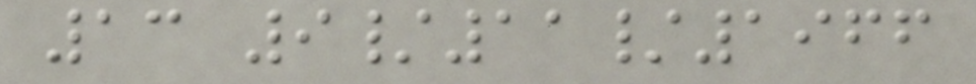13 9/11/1966
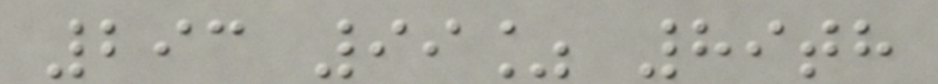293 99% 89th
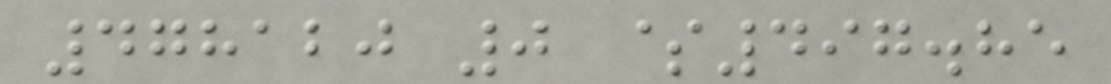478120 0 $497.85
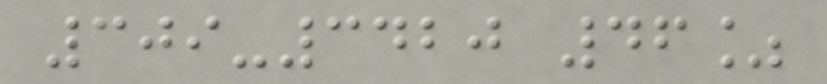309-3420 46%
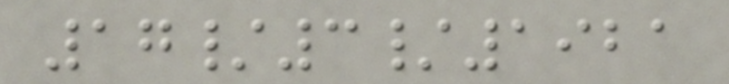17/3/1921
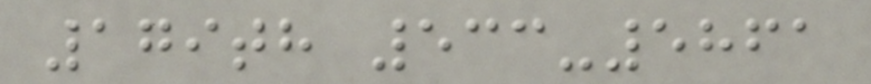179th 533-5861
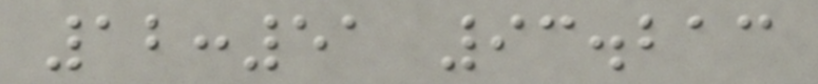12:51 93.213
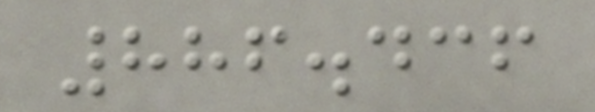886.436
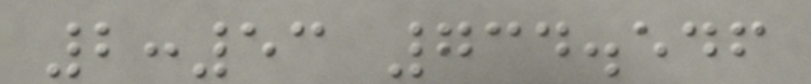2:53 734.546
